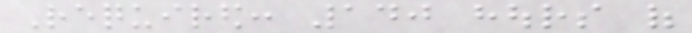Required: 140 hours of
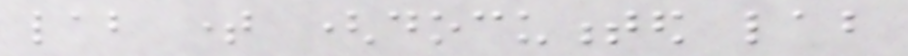lab time (documented lab
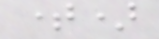time)
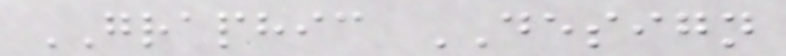GRAPHIC DESIGN
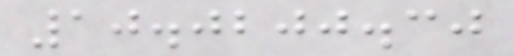10.0200.30
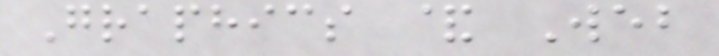Graphics & Web
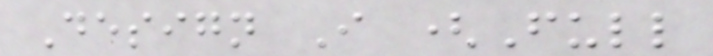Design I (Full
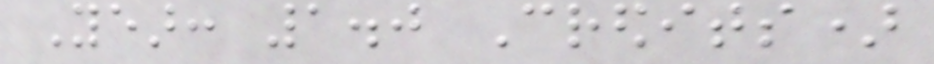Year: 1.0 Credits)
